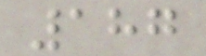187
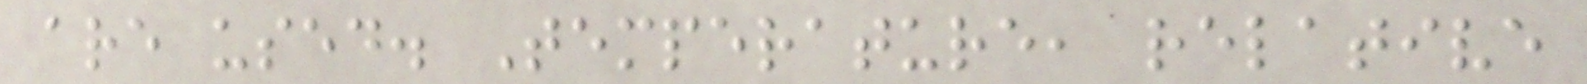are used. Temperature, relative
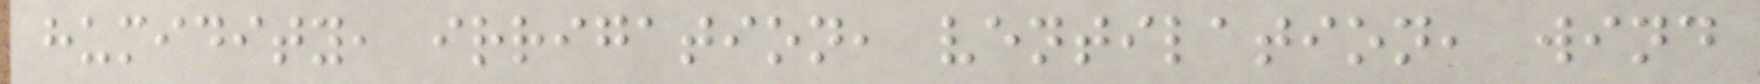humidity, irrigation, ventilation, wind
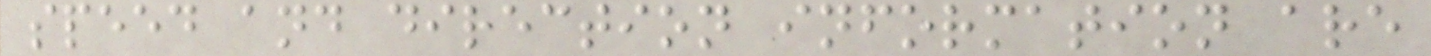speed and direction information are
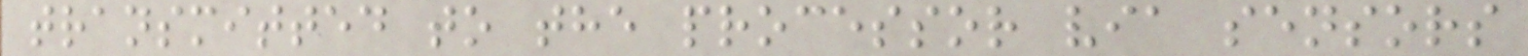transmitted to the processor via sensors
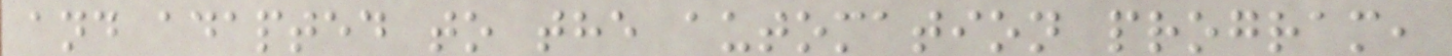and adapted to the automation program,
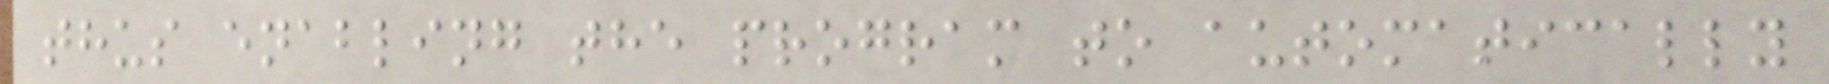thus enabling the program to automatically
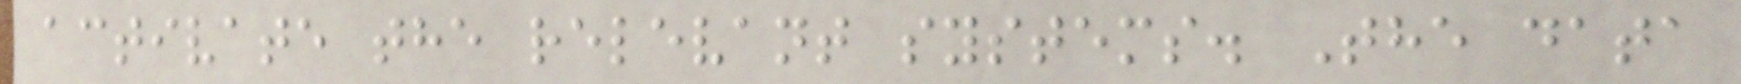activate the relevant systems. The data
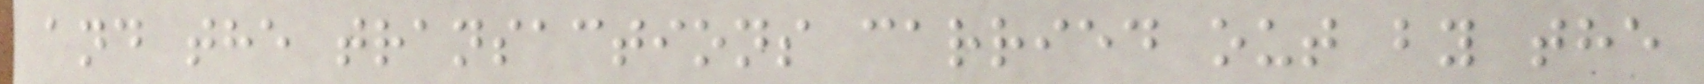and the transactions carried out by the
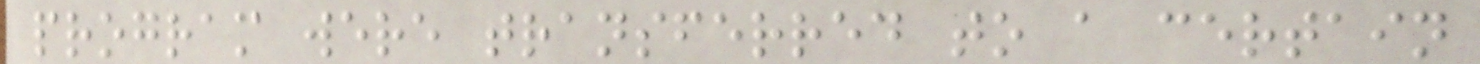program were transferred to a certain
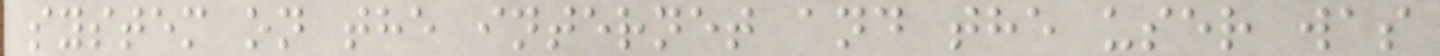system on the internet and the user was
